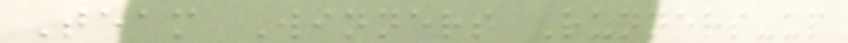Team Winners Runners-up
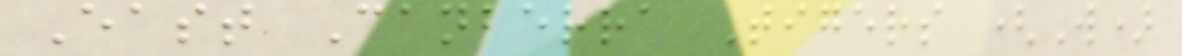East Canberra Tigers (W)
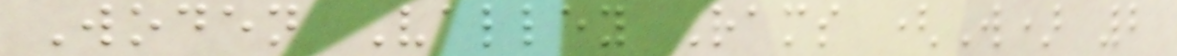Woden Valley Rams (W) 2
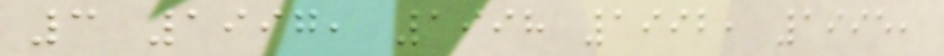3 1997, 1998 1992, 1995,
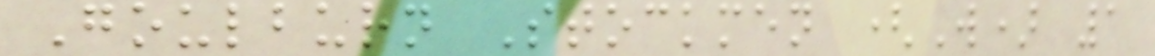Goulburn Stockmen (W) 1
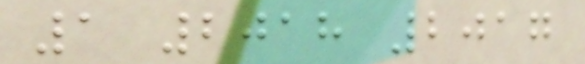1 2018 2017
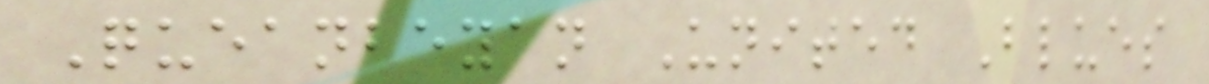Queanbeyan United Blues
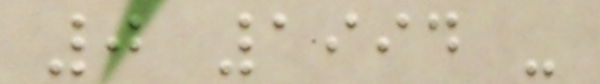0 1994 -
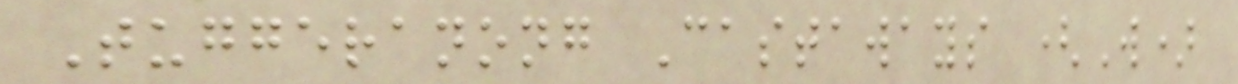Tuggeranong Castaways (W)
